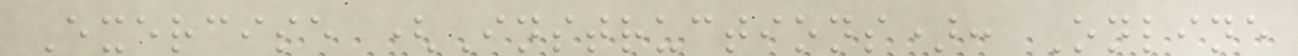Exercise (Instructions): Online
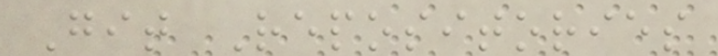Git Repositories
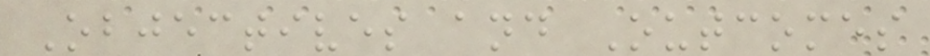Objectives and Outcomes
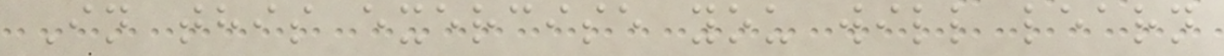In this exercise you will learn
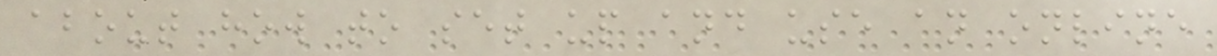about how to set up and use an online
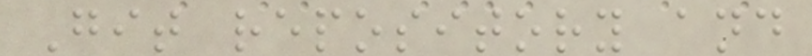Git repository and
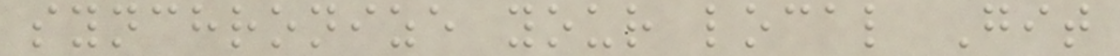synchronize your local Git
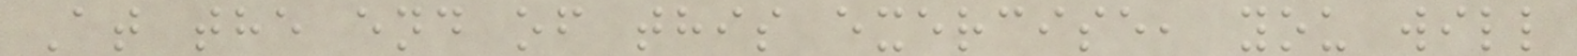At the end of this exercise, you will
